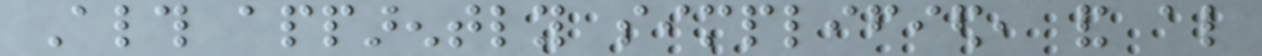Although apparently simplified, and also
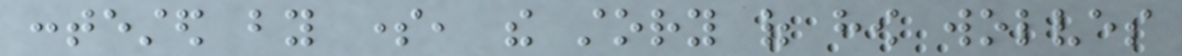contested by some, the story of how wolves
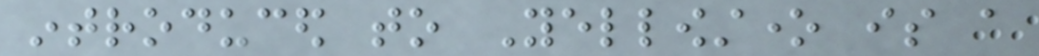introduced to Yellowstone is a
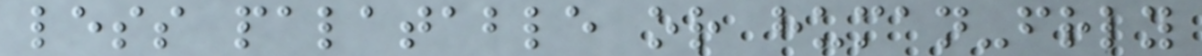less palatable or human-friendly
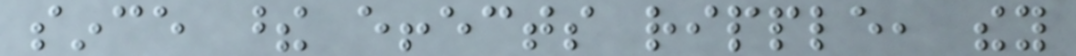since these effects ripple, they
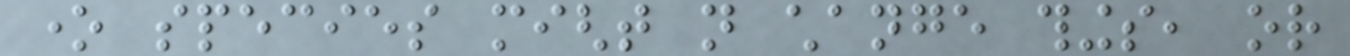one species might not change things, or
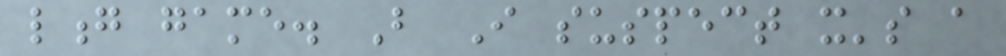long game. But I suspect it's a
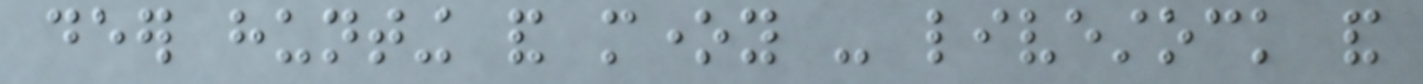deer hunting and money - livestock and
